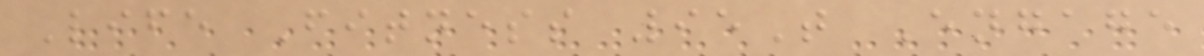Life Fitness 95T Engage
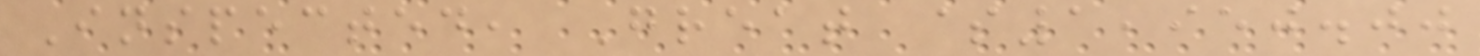Inspected, Great $1,950.00
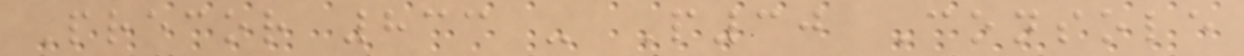Precor 833 - P30 Console
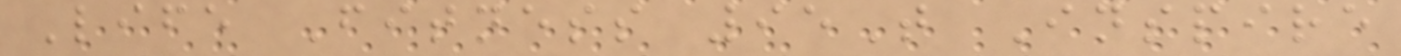Life Fitness 95T Inspire
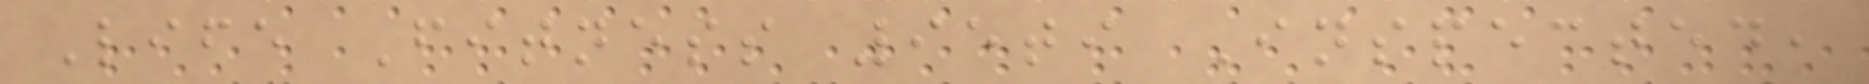Life Fitness 95ti Inspected,
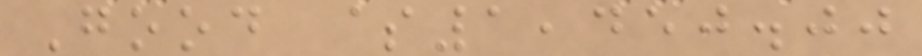Good $1,450.00
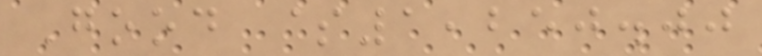Good $1,250.00
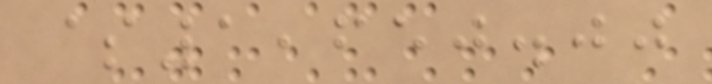$1,650.00
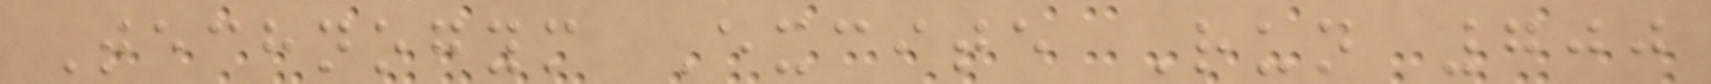Technogym Excite Run 700
